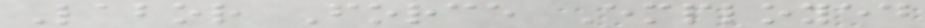Labor Force Employed
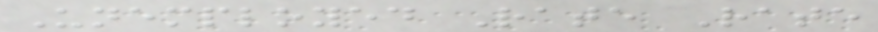Unemployed Rate Rate
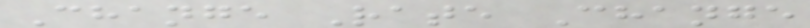Change Rate Change
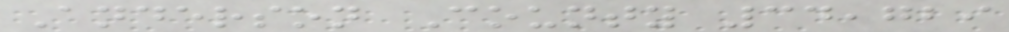Anderson County 34,729
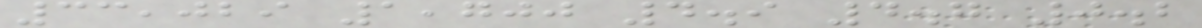33,029 1,700 4.9 4.7 0.2
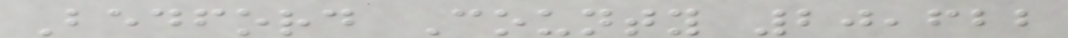Bedford County 20,622
